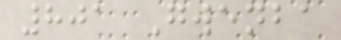801 Gwenba
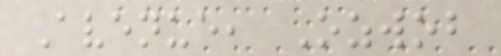Avenue, Ozwob
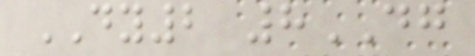DY2 8DG
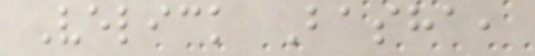Velick Basha,
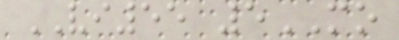VI55 5MO
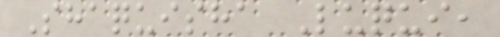Shaquisha Luqui,
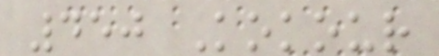450 Kokour
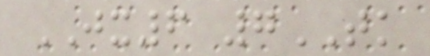JX6 7TK
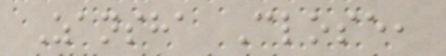Zansha Close,
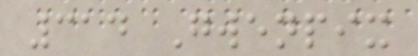314 Gwenpix
